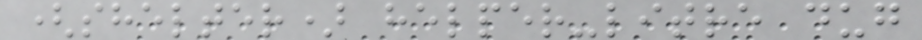(shelter) helper-litre dug
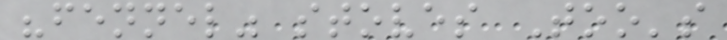"fennel" stoves Too's
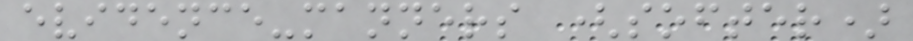evidence-manners (softer)
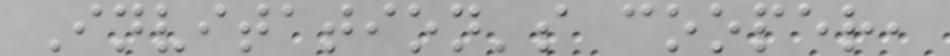Invitation's cooper,
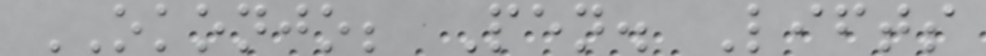OKONJO; Pen. Lifts
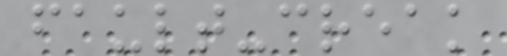fault-creak
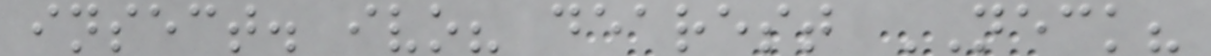insect. ivo? dearest NECK?
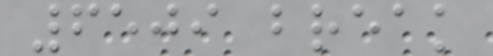6509 break
